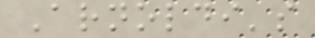Arnoldi's
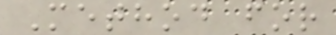Method for
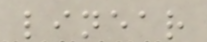linear
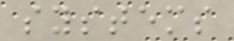systems
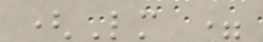(Lm =
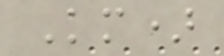Km)
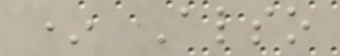* Also
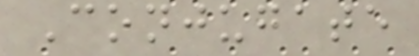Conjugate
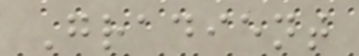Gradient
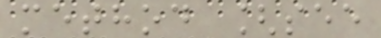method [see
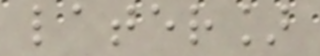later]
